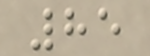85
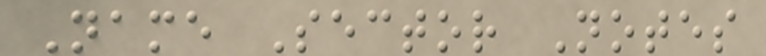Name Sector Notes
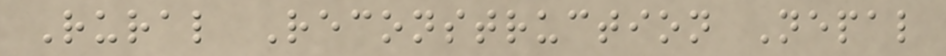Rural Reconstruction Nepal
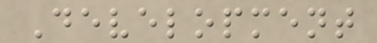Development
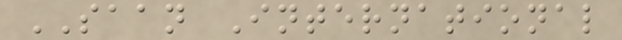SAAN International
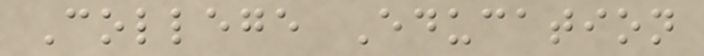College Education
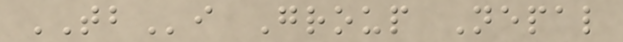TBi Group Nepal
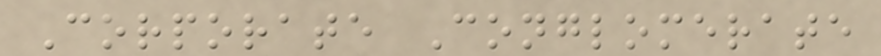Corporate Conglomerate
